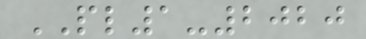PL1-2020
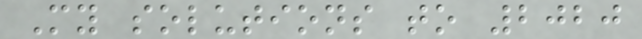My solutions to 2020
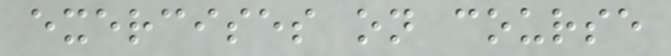exercises on course
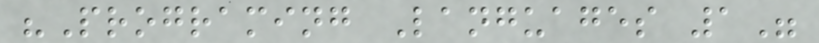"Programing Languages 1"
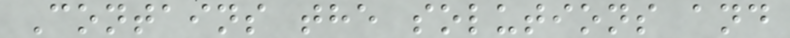Contains the solutions and
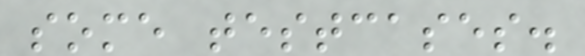some testcases.
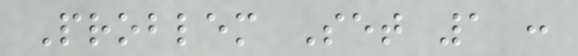Problem Set 1 :
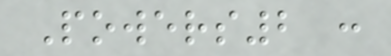Powers2 :
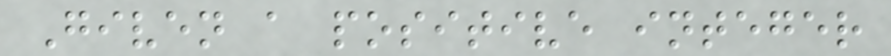Given a positive integer
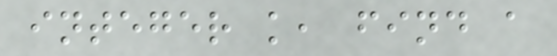integer k, find a
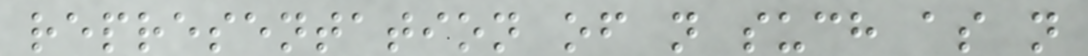representation of n such as n
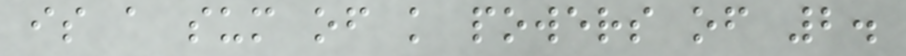is a sum of k powers of 2.
